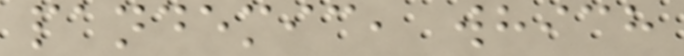pandemic, which
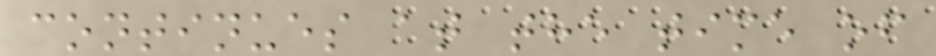continues at the time of
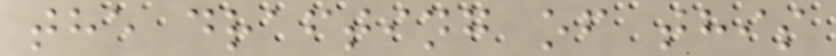the drafting of this
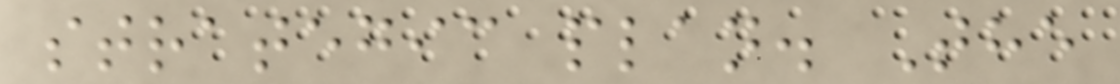strategic plan. The
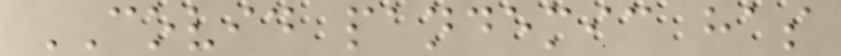COVID pandemic has
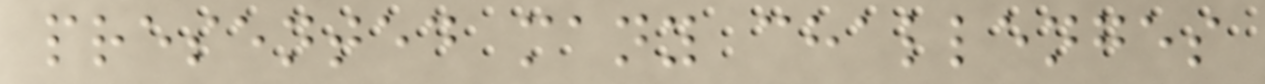presented many challenges
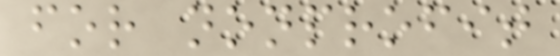for nonprofit
